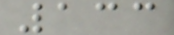133
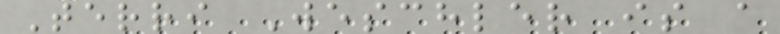Terri Weschler is a
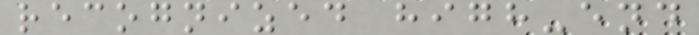recognized high-end
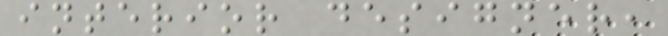interior designer,
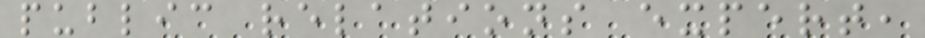public relations expert,
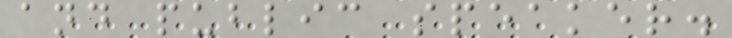and public speaker.
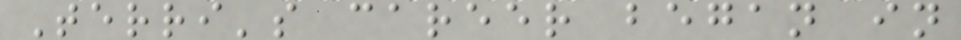Terri's career began in
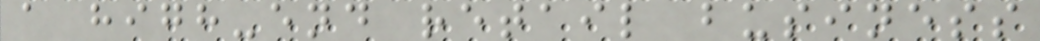a high-end retail business
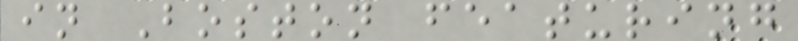in Boston featuring
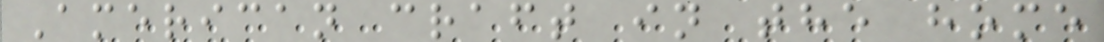American craft in the home
